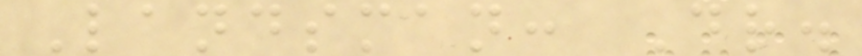Landsman: Dr.
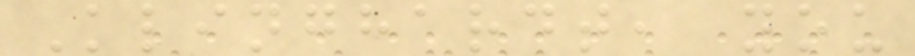Klinghardt, you
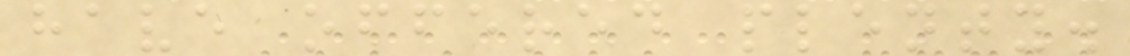have offered plenty.
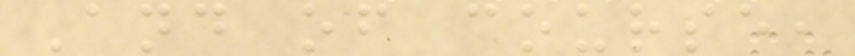And of course,
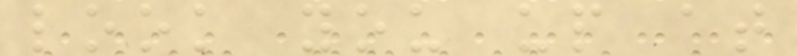look you up at
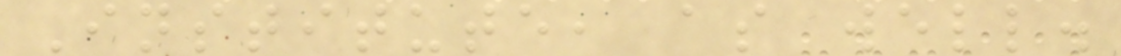Institute, as well.
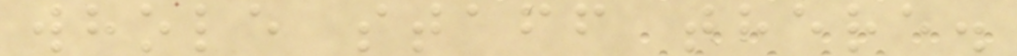whole staff there.
